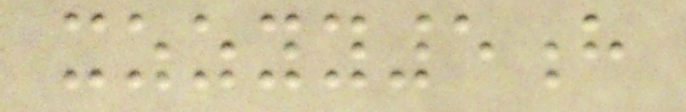xzzyy5h
